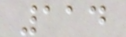114
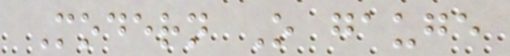Modern O gauge
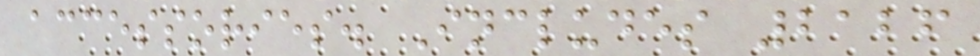accessories. Includes 2126
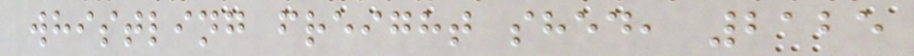whistling freight shed, 2125
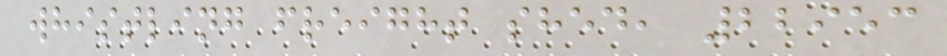whistling freight shed, 22953
